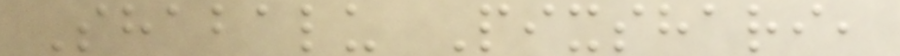Shabalu Pixshari,
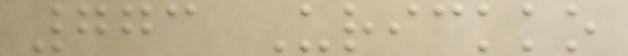773 Urickko
